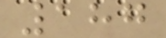187
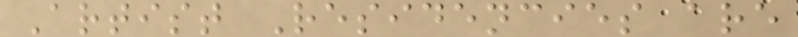Artist Residencies are
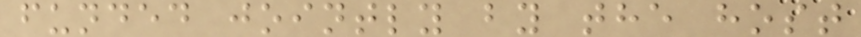funded jointly by the host
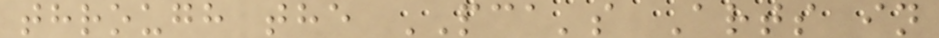through the PCA's Arts in
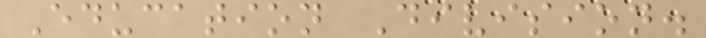Education Division.
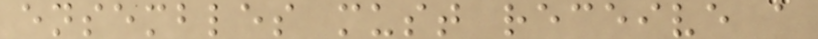ensembles must receive a
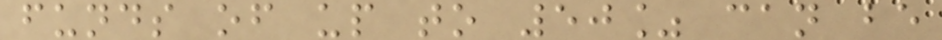funds of up to 50% can be
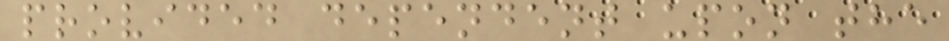provided dependent upon the
